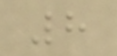8
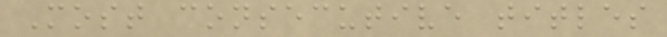Most consecutive titles
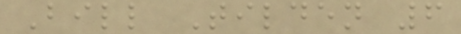Bill Tilden 6
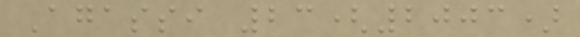Agassi 23(2003)
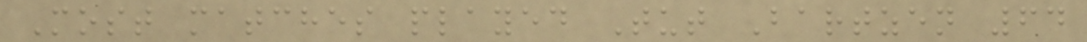Most matches played Tut Bartzen 64
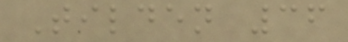Tilden 36
